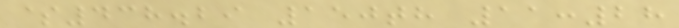$438.29 150th 11:28
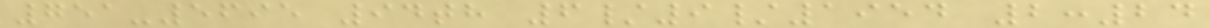751-5695 94th 6/9/1954 2:24
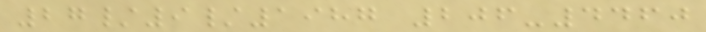27/9/1987 206-4460
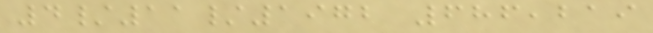4/11/1972 686,219
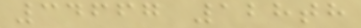34667 128th
